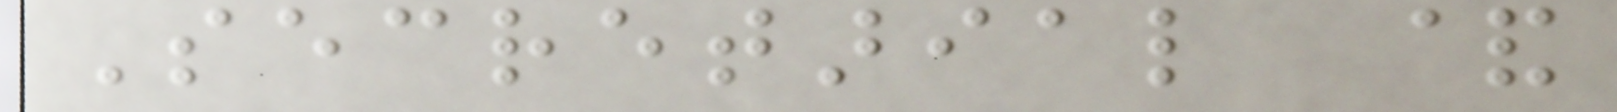Secretarial &
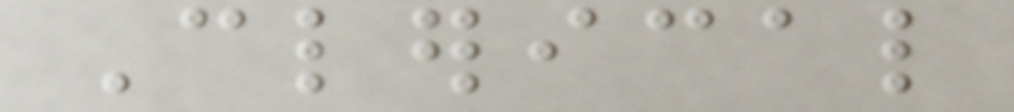Clerical
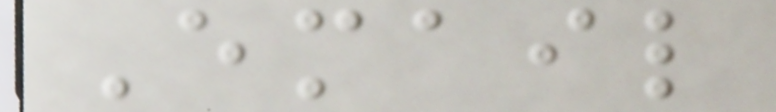Email
